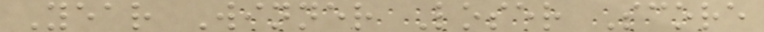Year Winner Loser Score
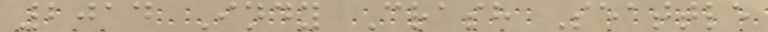2014 Indy Crash Seattle
